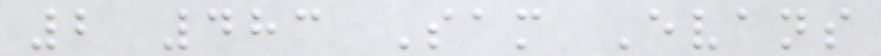2 483 Sam Evans
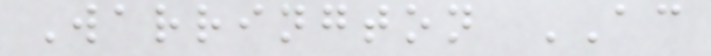Warrington AC
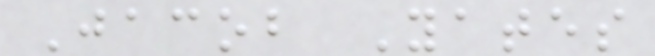Jacob Yates
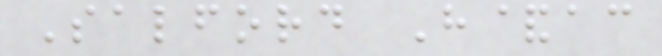Salford H&ac
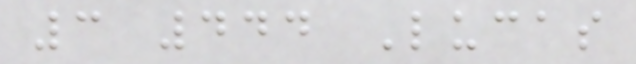3 444 Lucas
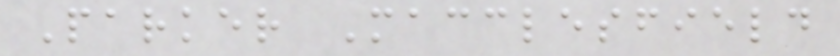Parker Macclesfield
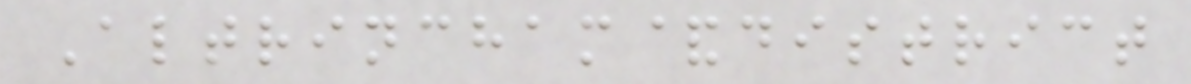Altrincham&district
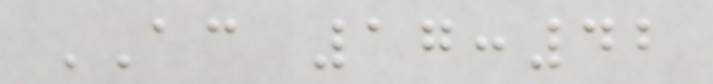AC 17:42
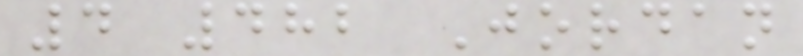4 482 Jordan
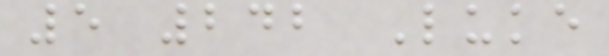5 242 Luke
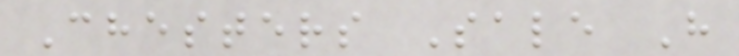Chesters Sale H
